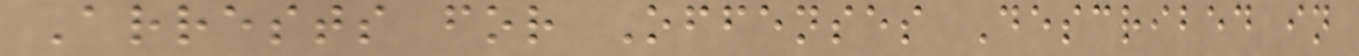Arrests for Offenses Described in
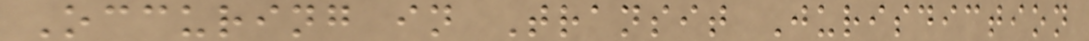Occuring in Transit Jurisdiction
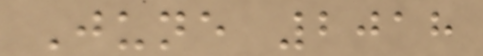June 2018
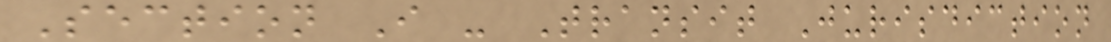Section I - Transit Jurisdiction
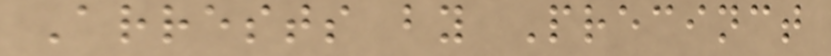Arrests by Precinct
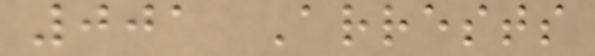001 Arrests
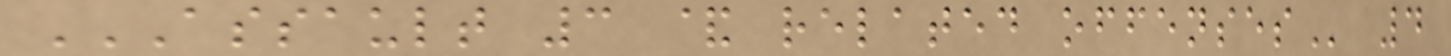ASSAULT 3 & RELATED OFFENSES 4
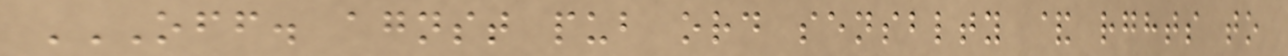OFF. AGNST PUB ORD SENSBLTY & RGHTS TO
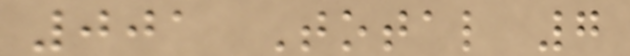001 Total 7
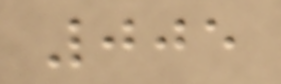005
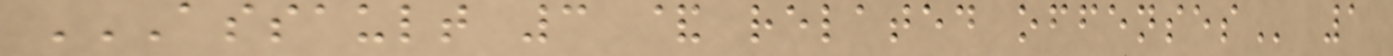ASSAULT 3 & RELATED OFFENSES 1
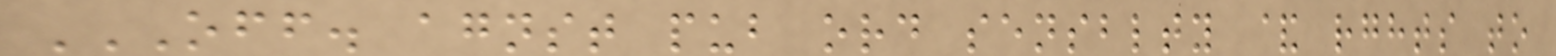OFF. AGNST PUB ORD SENSBLTY & RGHTS TO
